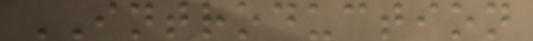INTRODUCTION
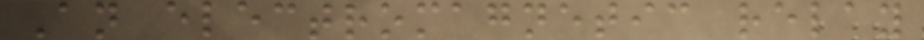An electromagnetic relay
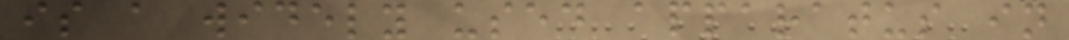is a widely used apparatus in
